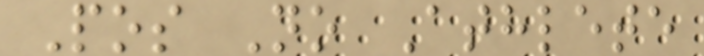Pos No Athlete
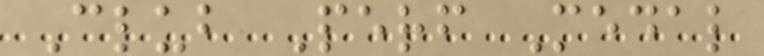Club Perf Medal
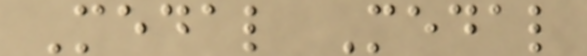Medal Medal
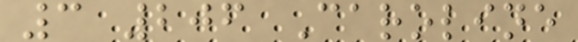3 206 Caroline
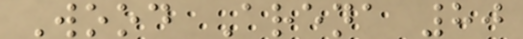Wood Arena 80
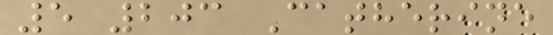5 203 Catherine
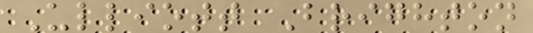Ulliott Brighton
